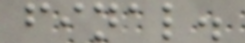final.
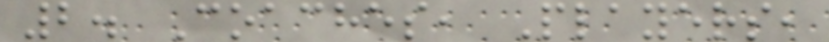2. Coaches, Players,
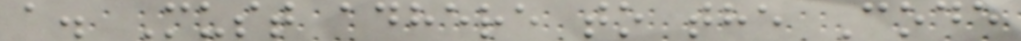a. Must adhere to the Code
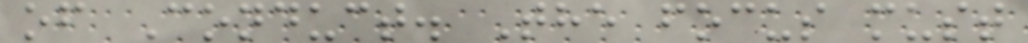of Conduct. The focus must
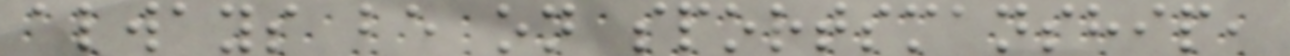always be on sportsmanship,
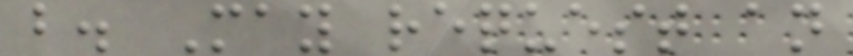b. May request an
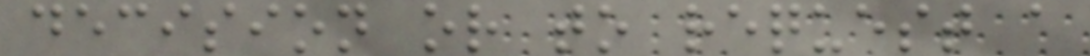decision or to request a
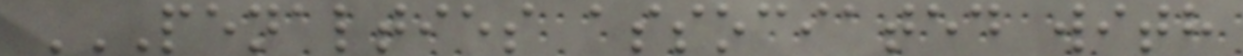PENALTIES ASSOCIATED WITH
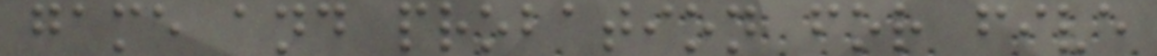game and probation for five
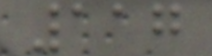117
